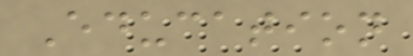Education
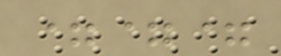===
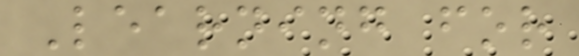Learning for
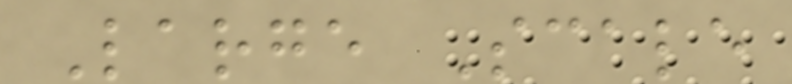Large Scale
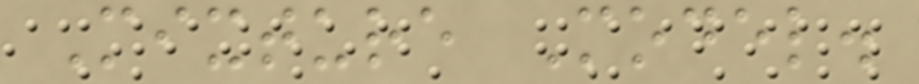Mixture Model.
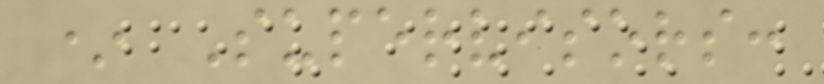* Supervisors:
